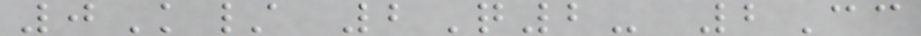0K/ 2Q2- 2Cc
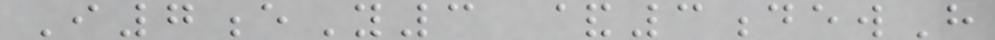I7eY3 &3dewH
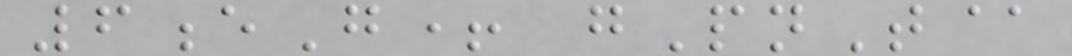6eG+ gPnT@
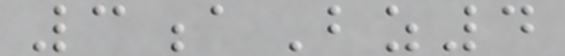3aBz4
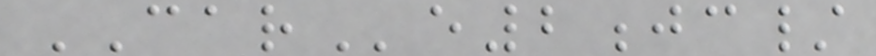CARe2jc/
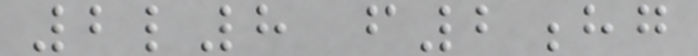2l8 f2hg
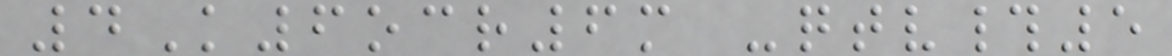4K6ocr6m -qtv#5
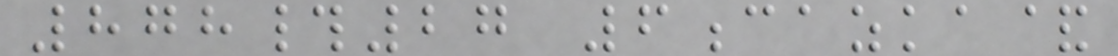878#27 6cazka&
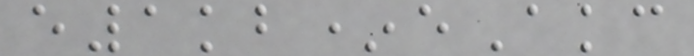e1kb*eAkc
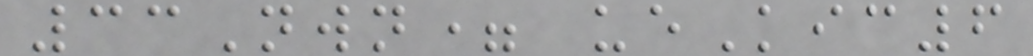33Nwn= ueKic6
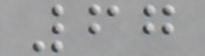67
